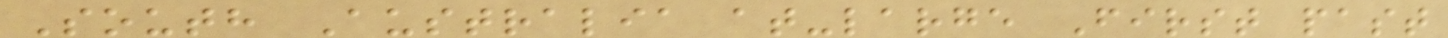South Australia at-large First past
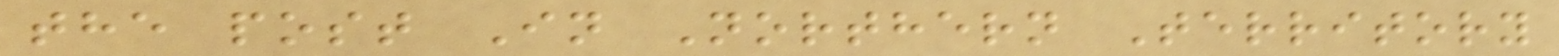the post In Northern Territory
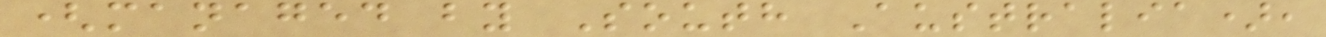(managed by South Australia),
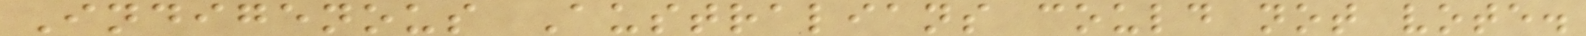Indigenous Australians could not vote.
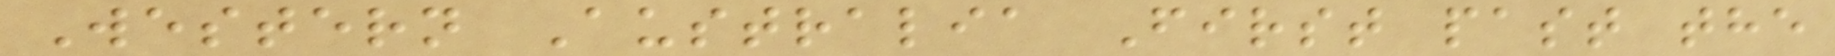Western Australia First past the
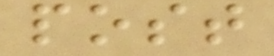post
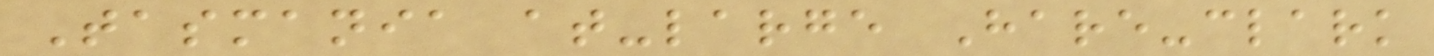Tasmania at-large Hare-clark
